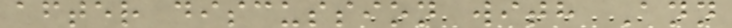after discussion with Ann
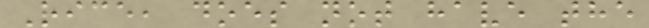Rice, does not have the
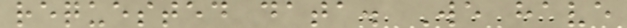requested data. We have
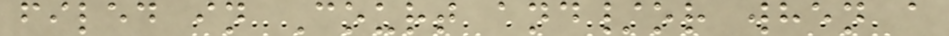filed in Court and/or when a
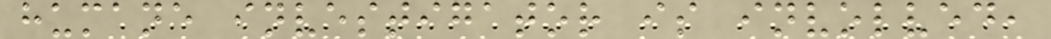humane investigator is involved,
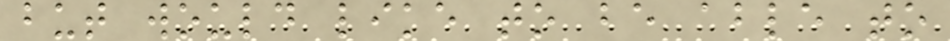but would like to be able to
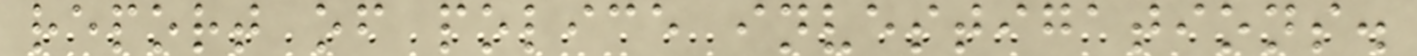report of police investigations.
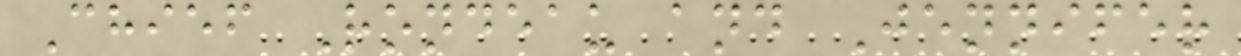Chief Rondeau and Jennifer
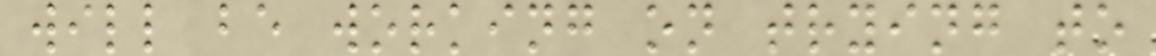will be working on trying to
